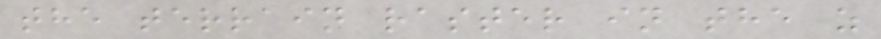the terrain raster in the z
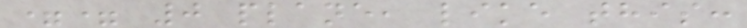== 0 plane, like this:
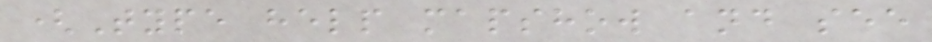(Type help mapshow and see
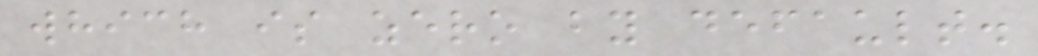which is zero by default.
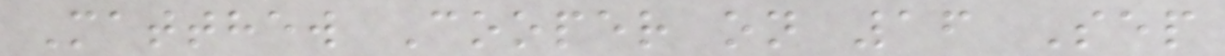Matthew Cooper on 16 Sep
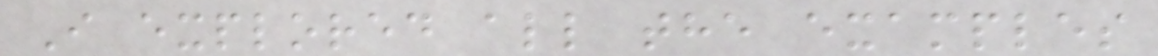I explored all the examples
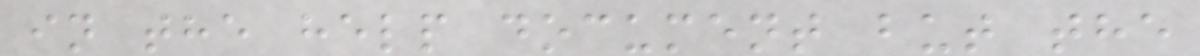in the help document but the
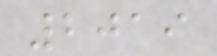2019
